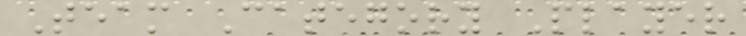Team Category Player
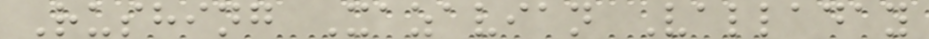Rushing Xazavian Valladay
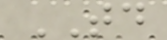TD
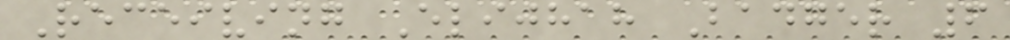Receiving Elijhah Badger 6
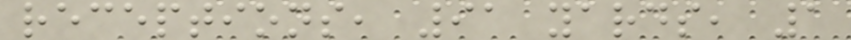receptions, 91 yards, 1
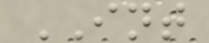INT
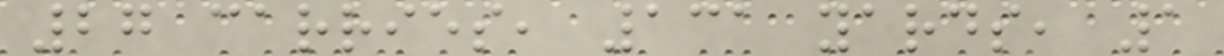27 carries, 131 yards, 1
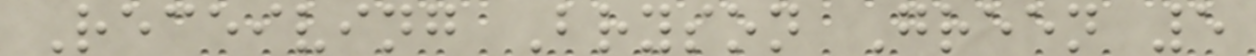Receiving Bryson Green 5
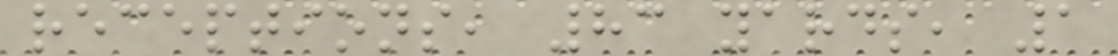receptions, 83 yards, 1
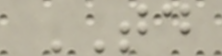TD
